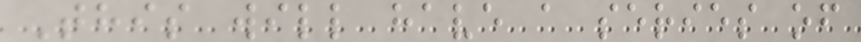This will have a series of
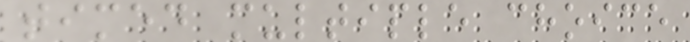timed multiple choice
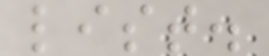list.
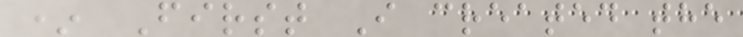* First I created the
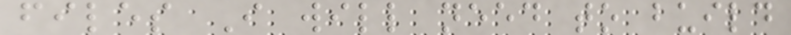files I will need to build
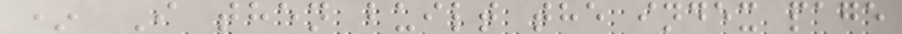* I then built the index page
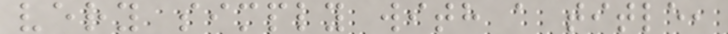very simply with a title,
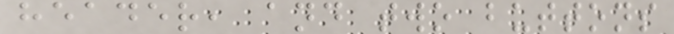header, and two buttons
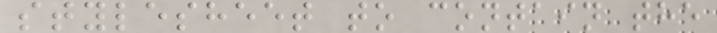stylesheet to contain the
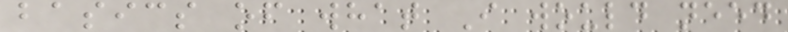basics of what I would need
